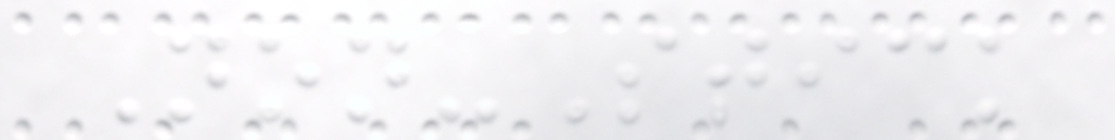Non-Stick
